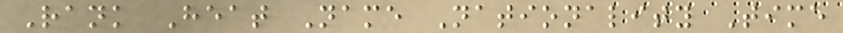Rank Heat Name Nationality Time
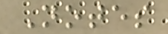Notes
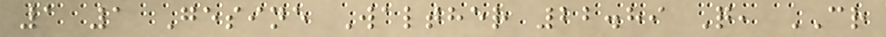1 1 Gesine Walther 22.89 Q, CR
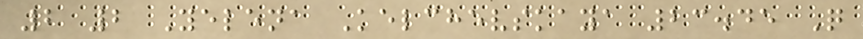2 2 Yelena Kelchevskaya 23.45 Q
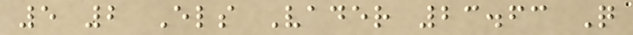5 2 Els Vader 23.63 Q
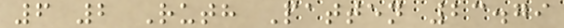6 2 Ruth Patten 23.79
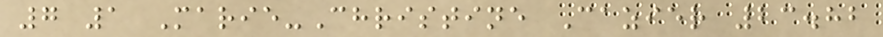7 1 Marie-Christine Cazier 23.82
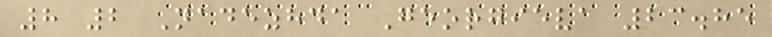8 2 Nadezhda Georgieva 23.85
